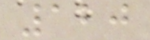120
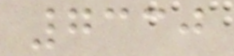7330
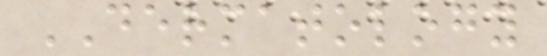DERMATOLOGY
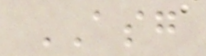ASG
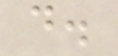d.
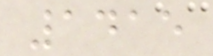1415
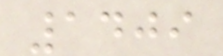1409
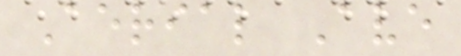Aerial Ave
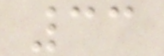33
